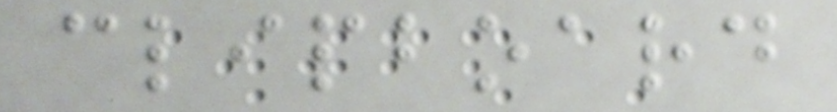clipboard
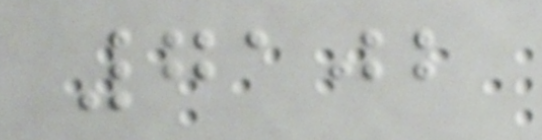7102
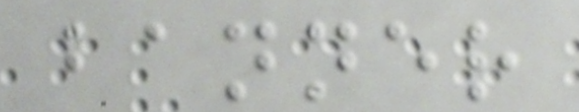banner
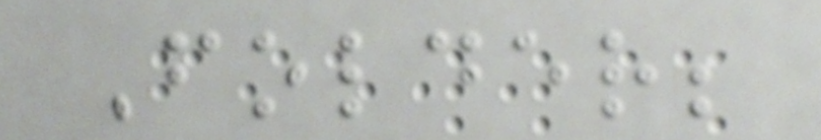Folder;
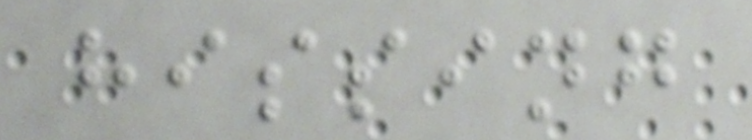hissing
